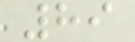89
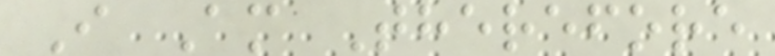I Am Therefore
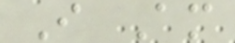I Am
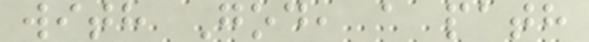with God, a path
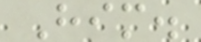Him.
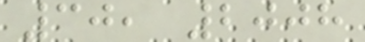30, 2008
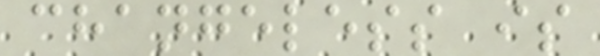changeless is
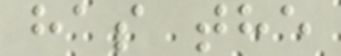has the
